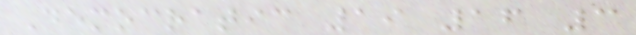Democratic 19 16 3
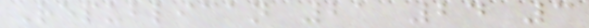Republican 21 24 3
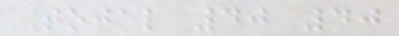Total 40 40
